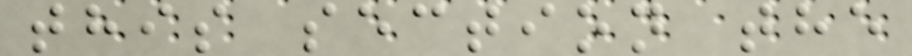this section the
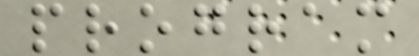program
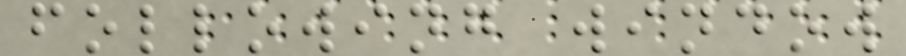following window
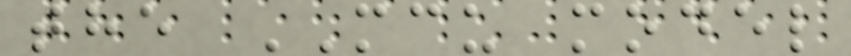the MCU model
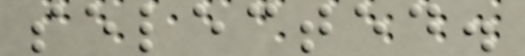selected.
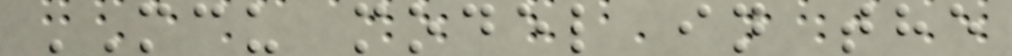MCU model in the
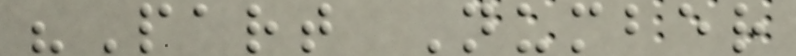"Part Number
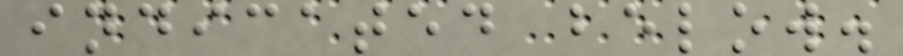indicated below.
